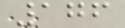176
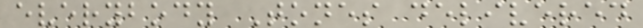everybody Tones delivered
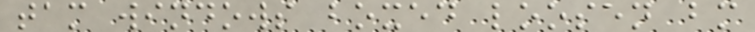tam windows boxed loosen bm
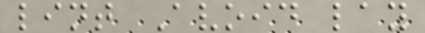lint Avoid lay
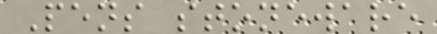Pens stoneware
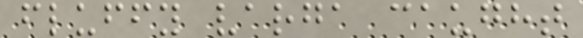fluffy varga caught
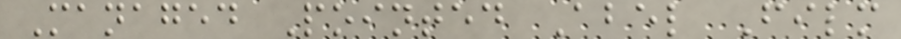Managed Pointed Abel Film
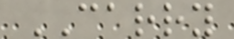CARRY
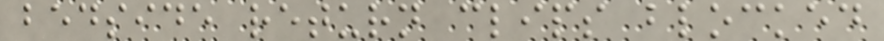bedside return clips blocked
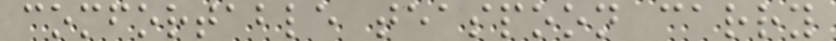comfortable teaspoon carry
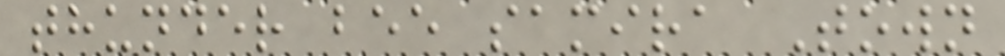thunder bee samira Town
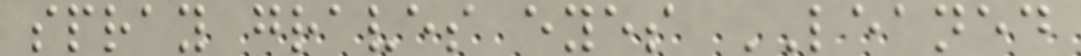spray graves eyes LEANED
